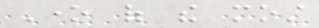One of the most
